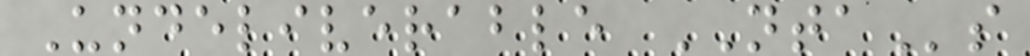Undeliverable NTAs
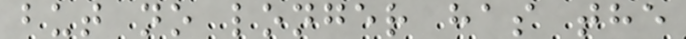but no longer has the
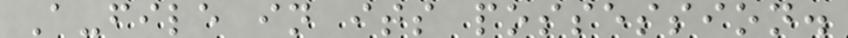A-file in its possession.
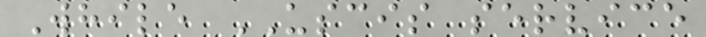While USCIS service
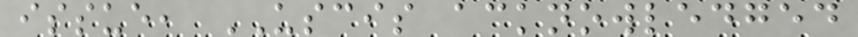issue, USCIS acknowledged
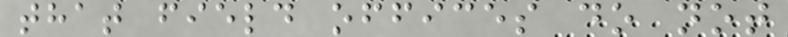that field offices do not
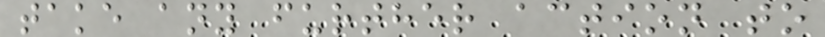take any further action to
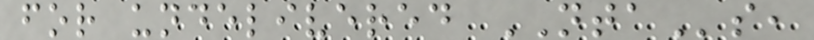for undelivered NTAs,
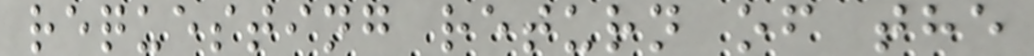requesting return of the
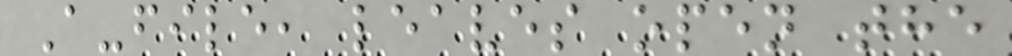A-file, leaves open the
